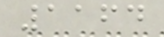1164
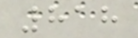818
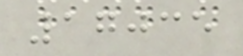17035
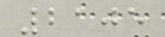2105
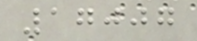17007
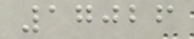17026
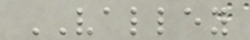VALLEY
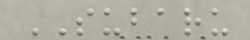SUBARU
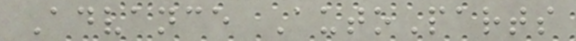Advance AutoParts
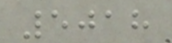5018
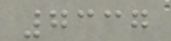7337
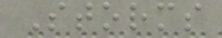Storms
